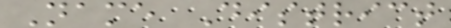Name District
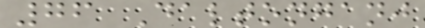76 Daltonganj
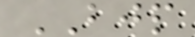BJP
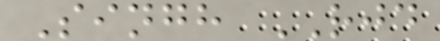Singh RJD
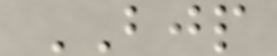BJP
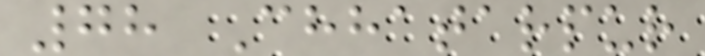78 Chhatarpur
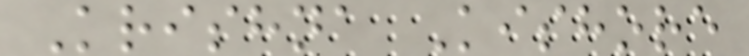Krishna Kishore
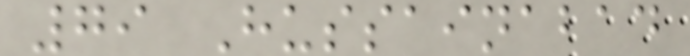79 Hussainabad
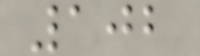102
